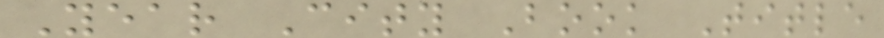Year City Book Title
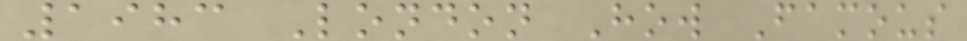1983 London How Famous
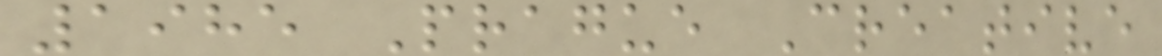1985 Prague Creative
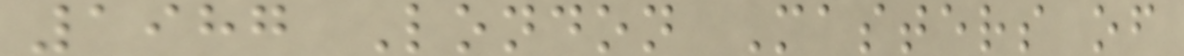1987 London Masters of
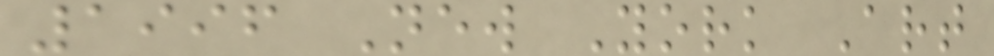1996 New York Art
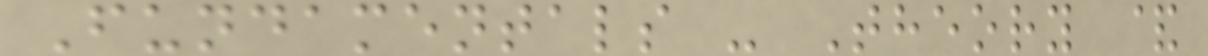Fundamentals - Theory &
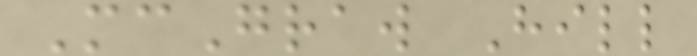McGraw Hill
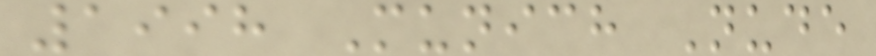1998 Munich Nude
